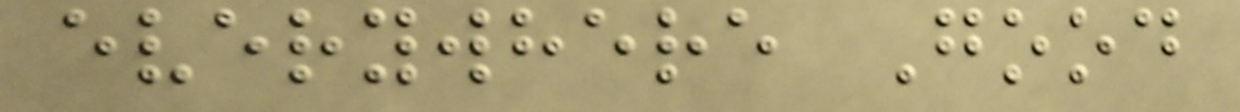everywhere Good
